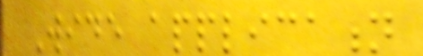Wide application
